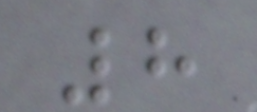8
